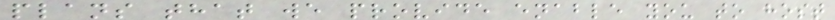plans that we provide enable you to host
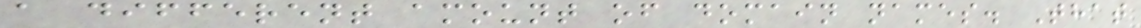a different amount of domain names. That
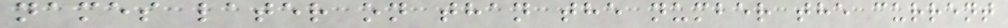names later on than the number the current
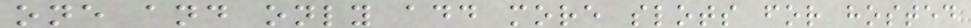one and only add more slots for hosted
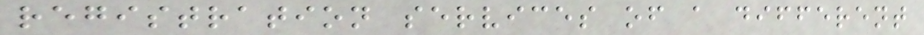registration services of a different
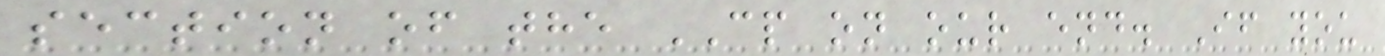section of the CP on our end. If you
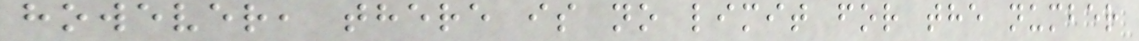however, there is no limit for the number
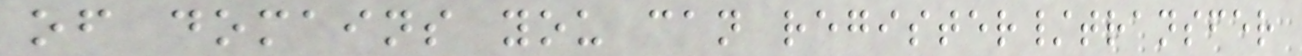of domains you can register/transfer
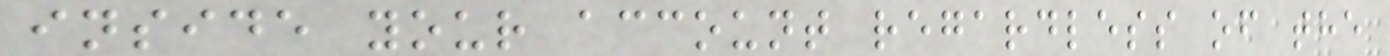inside your account regardless of the
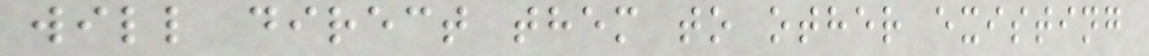will direct them to other existing
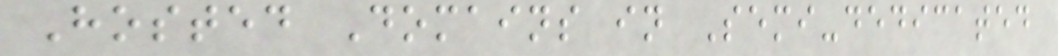Hosted Domains in Semi-dedicated
